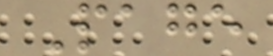Page
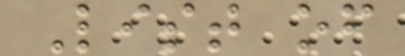List of
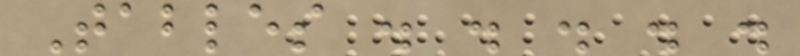Tables . . . . .
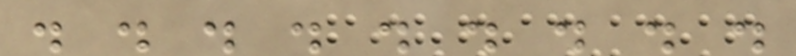. . . . . . . . .
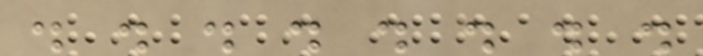. . . . . . . .
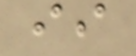ii
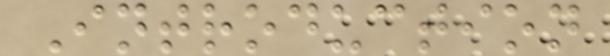Introduction
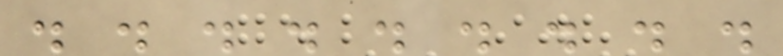. . . . . . . . .
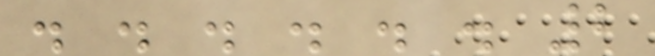. . . . . . 2
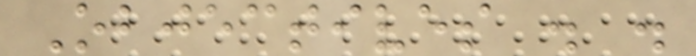Objectives . .
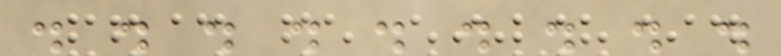. . . . . . . . .
